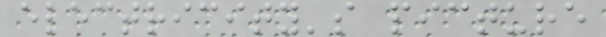electricity's picture
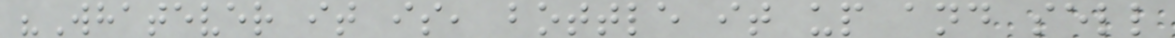"Whatever it is, bottle it up and sell
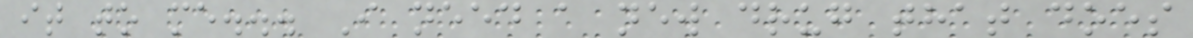it to me... I need a new drug that does
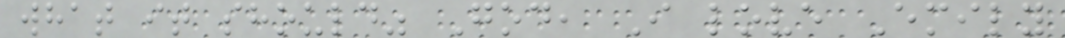what it should" God, I love Emily
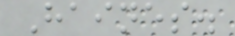Haines.
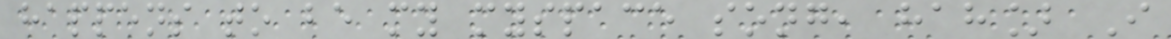happens to be my myspace song, hah] I
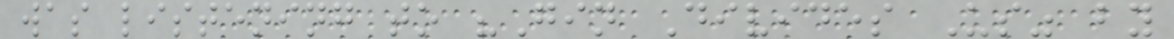was listening to "Gin Divides Us" by
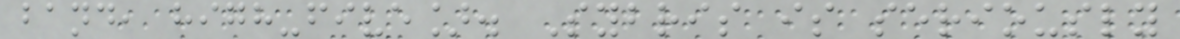band, high-five]. Sybris is seriously
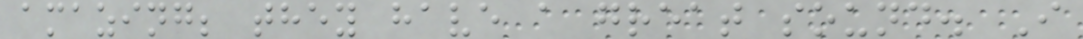amazing; they have a great sound. I
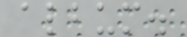album.
